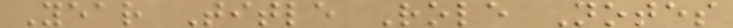Year Title Role Notes
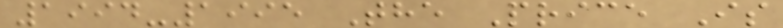1994-1995 The Price Is
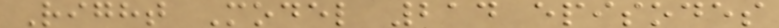Right Model 214 episodes
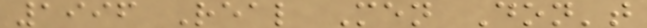1996 Real Men Don't
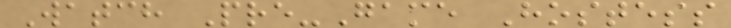Watch Pre-Game Hostess
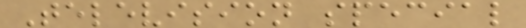Television special
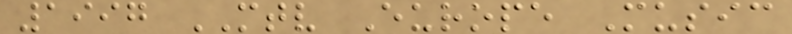1997 MTV Europe Music
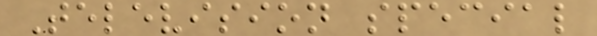Television special
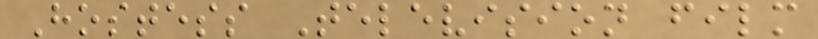Hostess Television film
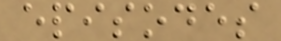episodes
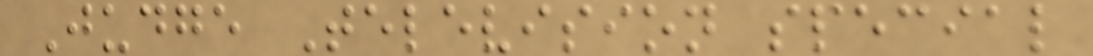Judge Television special
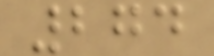274
